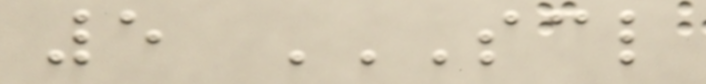5 SCL
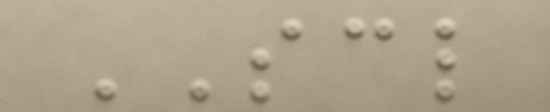SCL
